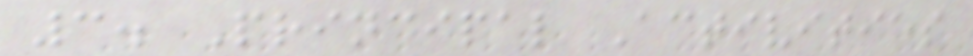3. Principal Activities
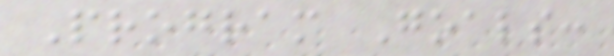Program Goals:
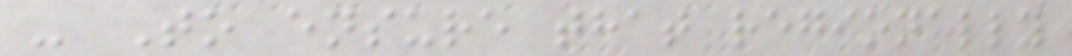- To ensure that regionally
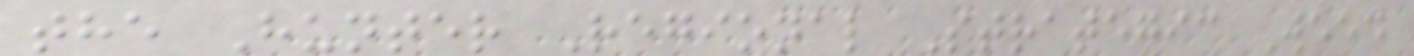the Hunter Regional Strategic Weed
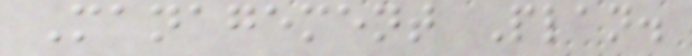Management Plan.
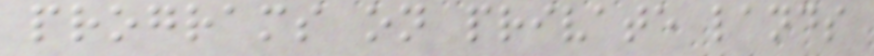programs on private lands
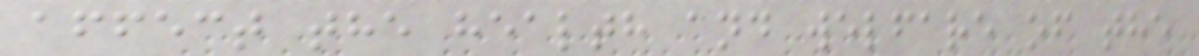affect the health and welfare of the
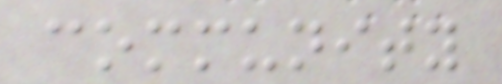community
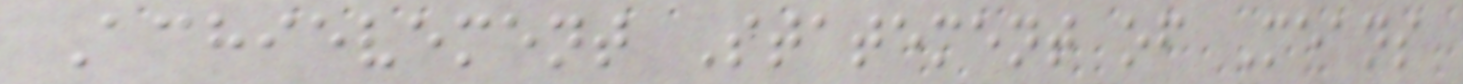Achievement Statement of Means
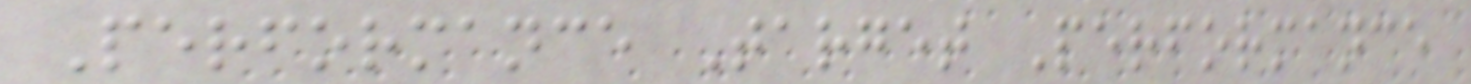Performance Target Performance
